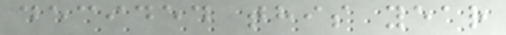decided this year
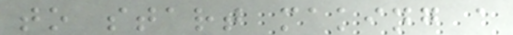to start making a
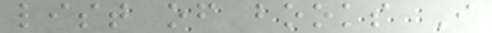list of books I
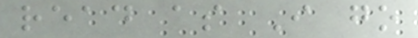read as I go
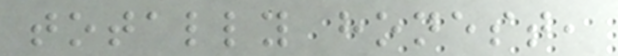totally honest,
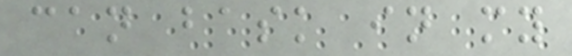can bask in my
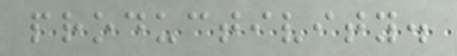productivity.
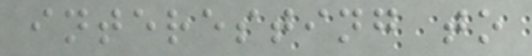interesting to
